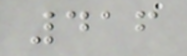416
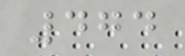474
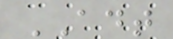ADT
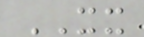XX
